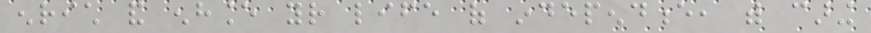enrich and enhance your life of independence, with caring
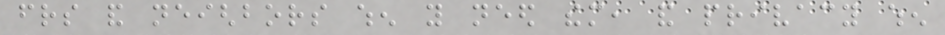friends and neighbors when you need them, and privacy when
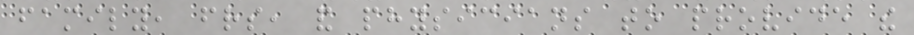family, friends, and physicians to provide the
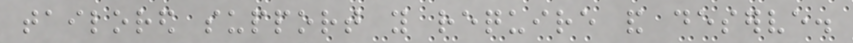tailored support you require and deserve.
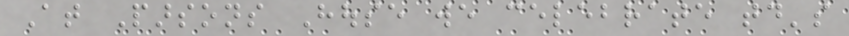At Parsons House we celebrate today's
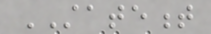STATEMENT
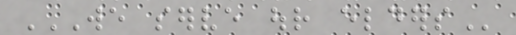WE SERVE OUR ELDERS
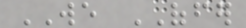WE OFFER
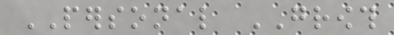PERSONAL GROWTH
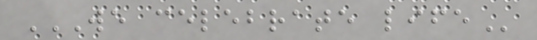WE CELEBRATE LIFE
